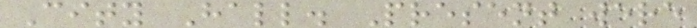City Hall. Present were
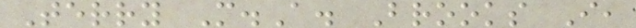Terry M.A. Brooks I,
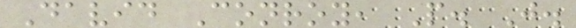David Conroy, P. J.
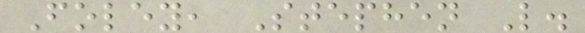Foley, Stephen L.
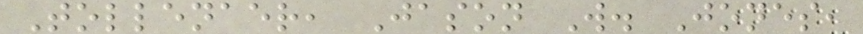Tollenaer, Jason W. Jones,
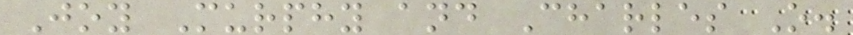Joy Murphy and Charles O.
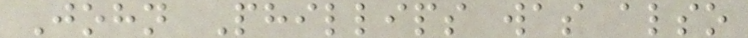John Phillips was also
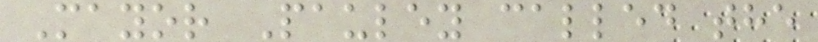Mayor Pauley called the
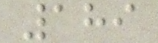189
